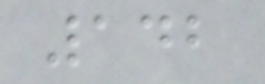142
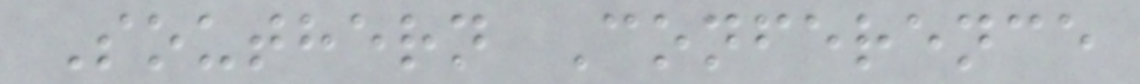Southern Conference
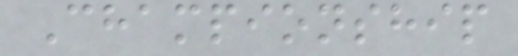Championship
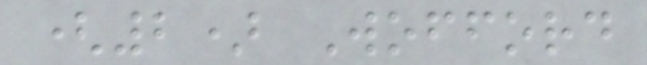(2) Wofford
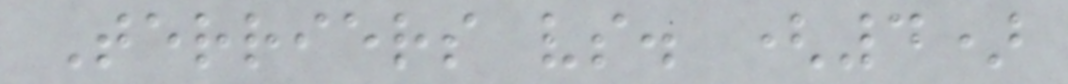Terriers vs. (4)
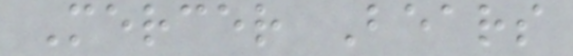Mercer Bears
